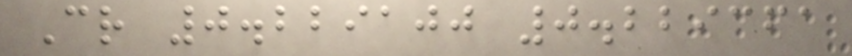Cr 0.229100 0.229361
